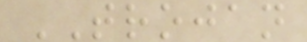TROJAN
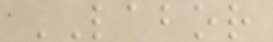LABOR
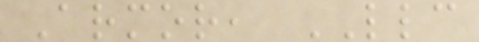Armor, LLC
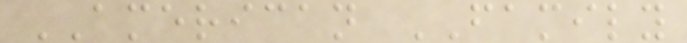AMERICAN FAMILY
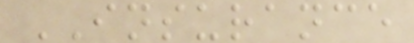INSURANCE
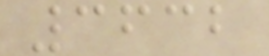3632
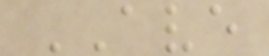AVE
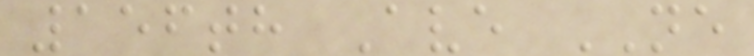156th Ave NE
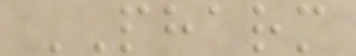PHARM
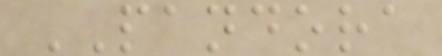PANDORA
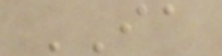IA
